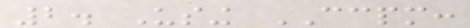2. Using CCPM:
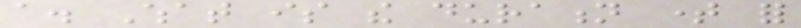a. What is the duration time for
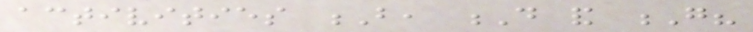activities B, D and G?
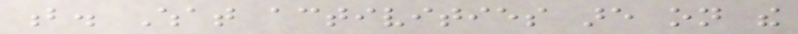b. What activities are on the
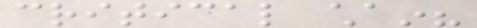critical chain?
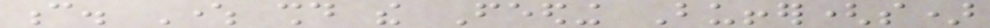c. Where should the Feeding Buffer(s)
